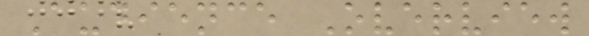Audience Overview
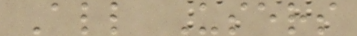All Users
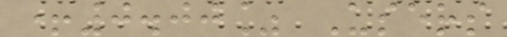+0.00% Users
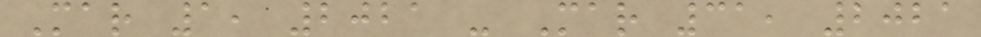Mar 1, 2021 - Mar 31, 2021
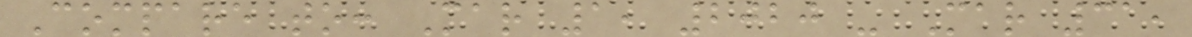Compare to: Mar 1, 2020 - Mar 31,
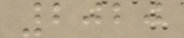2020
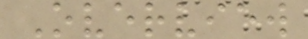Overview
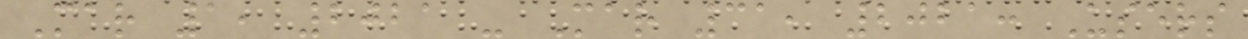Mar 1, 2021 - Mar 31, 2021: Users
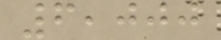6,000
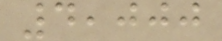4,000
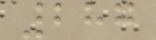287
